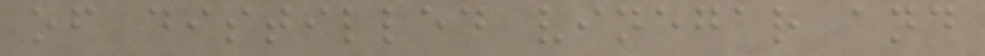of distilled vinegar and
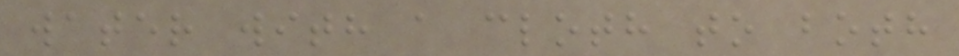water with a cloth to both
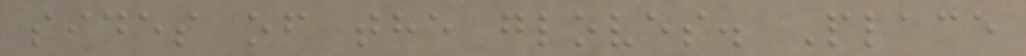sides of the gloves. Place
